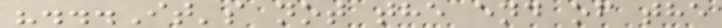"...It's not the end of the
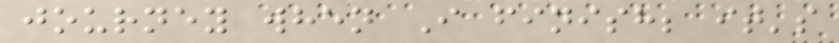journey when I finish; it's
